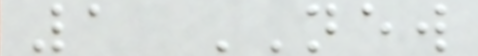1 NEW
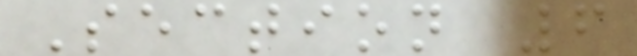Section 6
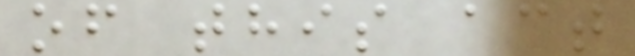of this act
